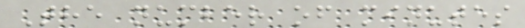The number of minutes
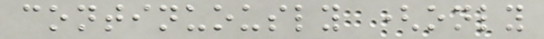continuously (only
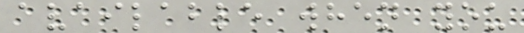available when you
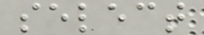select
